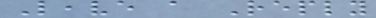Leave a Reply
